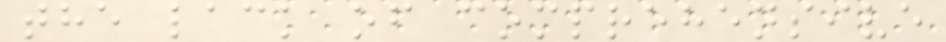the lack of comprehensive
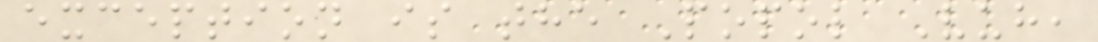exception is the Popol Vuh,
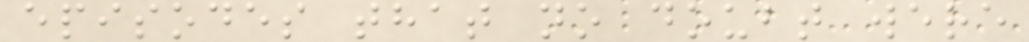episodes that no doubt were
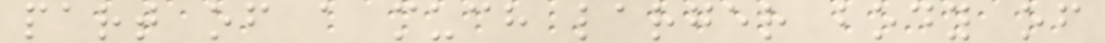part of a much larger body of
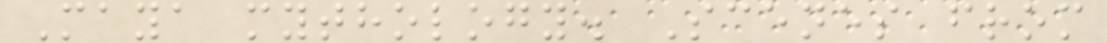Maya mythology. Scenes from
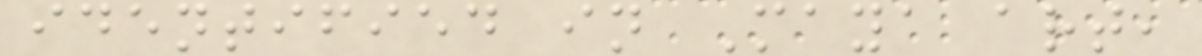identified in Maya art,
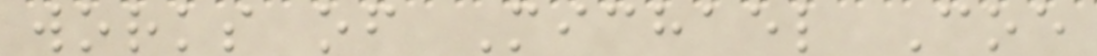works of Michael Coe
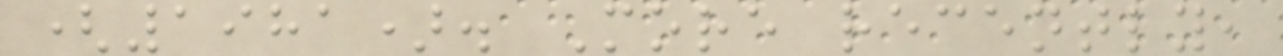(1981). More recently,
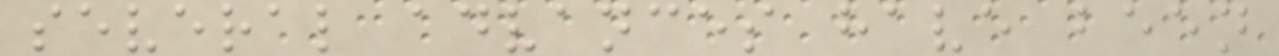several advances have been
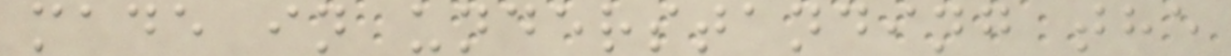made in understanding the
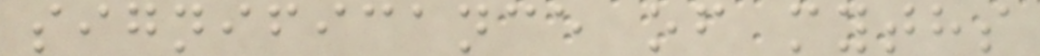significance of myths
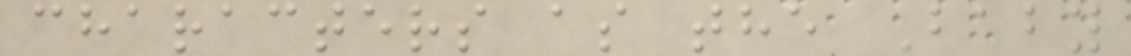characters as the Baby
